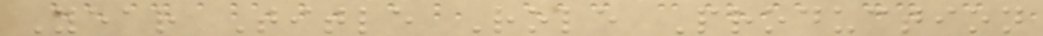Year Title Role Production
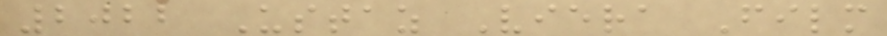2022 Ustaz Viera Film
